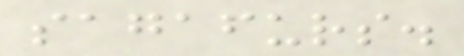sagafurs.
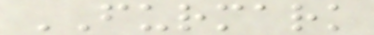FURMARK
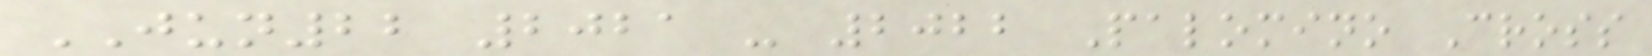JUN22 2021 - 2022 Palomino Cross
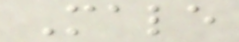Male
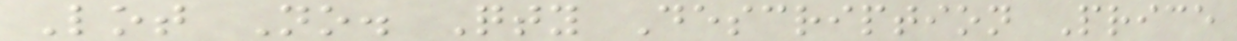Lot No. Qty Description Price
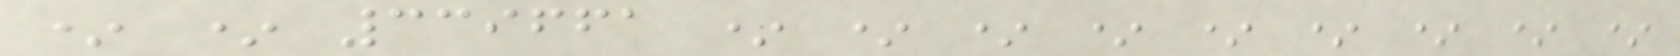* * 339661 * * * * * * * * *
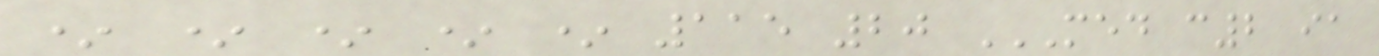* * * * * 115 20 MED C2 IA
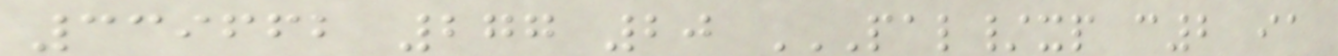339662 277 20 PAL/XP C2 IA
